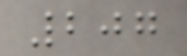207
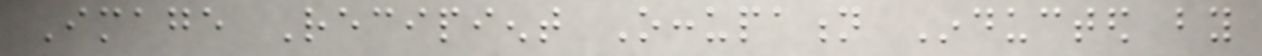Image Recipient Occupation Inducted by
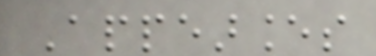Appearances
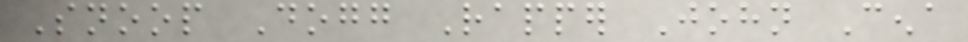Snoop Dogg Rapper John Cena
